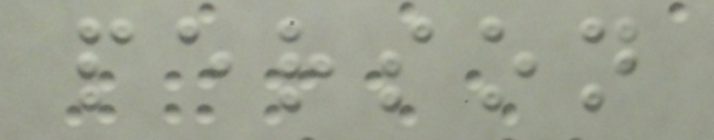person
